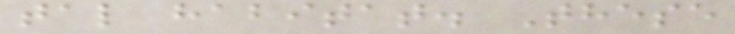tal habitat. These
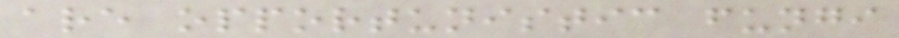are opportunistic fungi
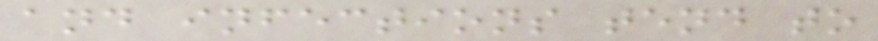and infections tend to
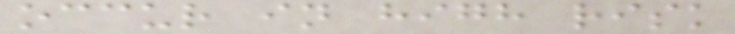occur in high risk
